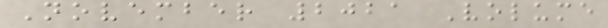November 2021 Volume
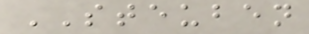STEUBEN
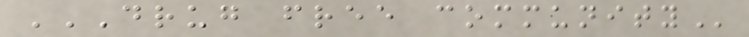DRUG FREE COMMUNITY
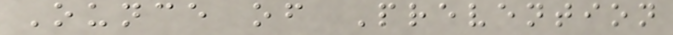Ounce of Prevention
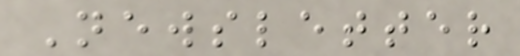Newsletter
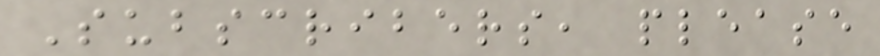Subscribers, please
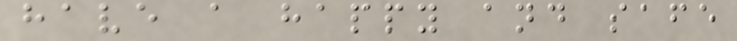have a happy and safe
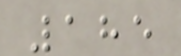185
